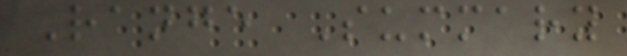Range Summary
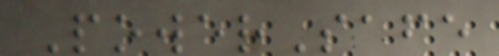PowerSafe
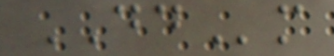DDm
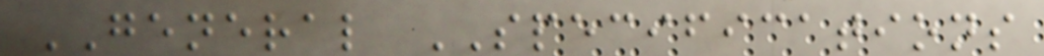GENERAL SPECIFICATIONS
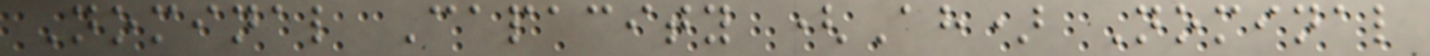Nominal Capacity (Ah) Nominal
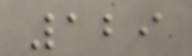129
